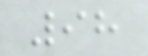98
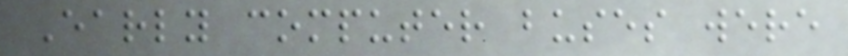Early computer buses were
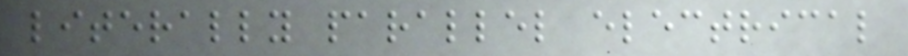literally parallel electrical
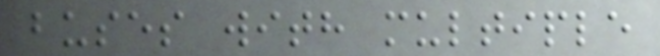buses with multiple
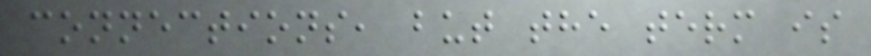connections, but the term is
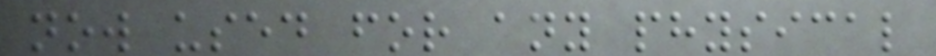now used for any physical
